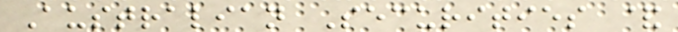Australian Securities &
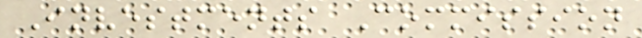Investments Commission
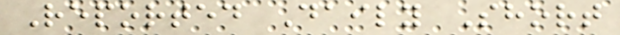Reported Daily Short
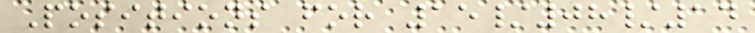Positions for 15/08/14
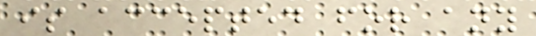is accepted for any
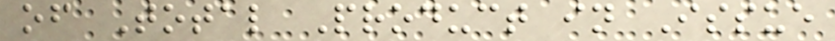of Total Product in Issue
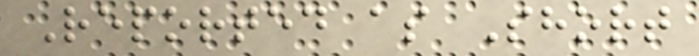Reported as Short
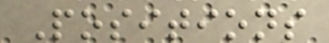Positions
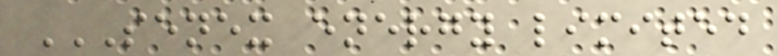SENEX ENERGY LIMITED
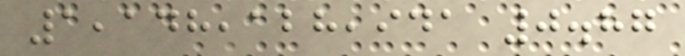1,148,128,941 0.87
